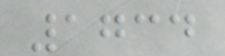1734
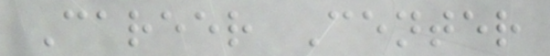Career Center
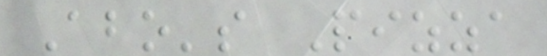Abo's Pizza
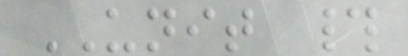UNIT #
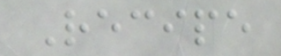Recipe
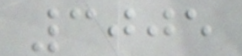3005
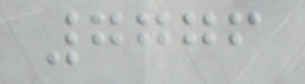7776
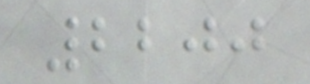2200
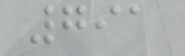791
